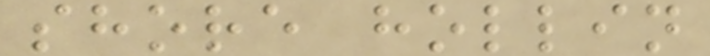shore hollin
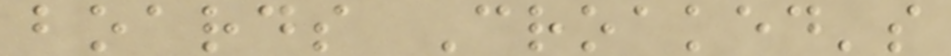boards Croaked's
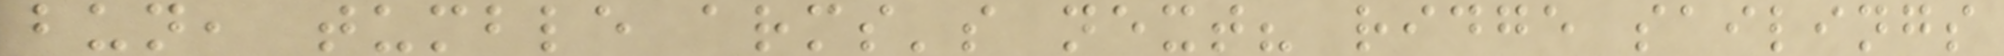bun, tumble arms's next? ridge sailings
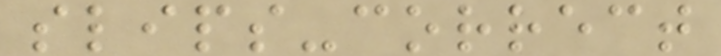slips-correct
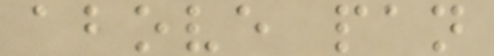above pan
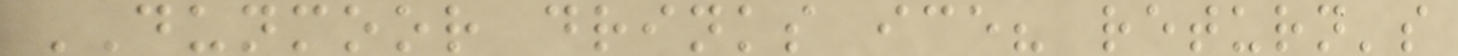DUNMOOR drinks ice? return's
